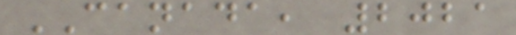CANADA, 2021
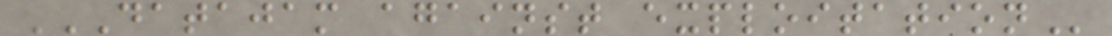DATAJAM AGAINST EXPLOITATION
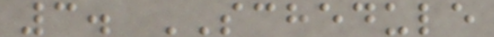3. SCHEDULE
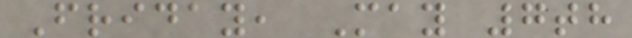Friday, May 7th
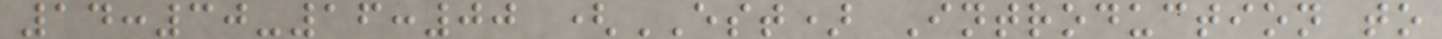14:30-16:00 (EST) Introduction to
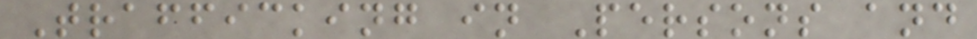Trafficking in Persons and
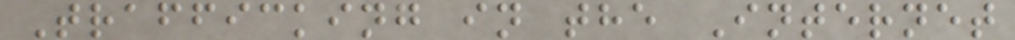Trafficking in the Internet
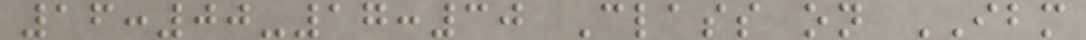16:00-17:30 Class on IBM
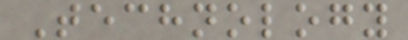Technology
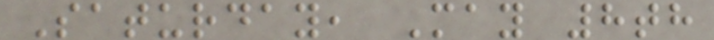Saturday, May 8th
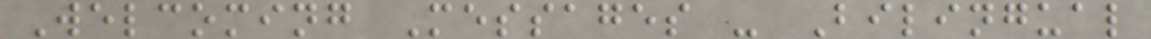Welcoming Messages - Bilingual
